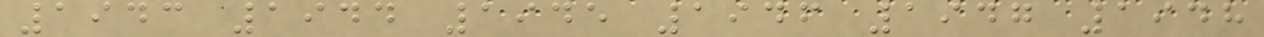1943 1944 1945 1946 1947 1948
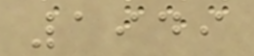1949
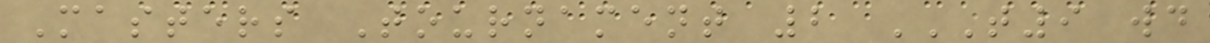Masters Tournament 2 T9 WD
